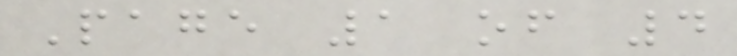Page 1 of 4
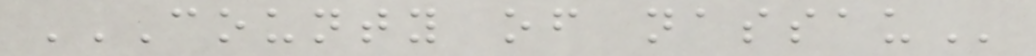COUNTY OF NASSAU
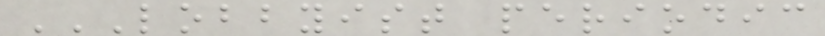LOBBYIST PERIODIC
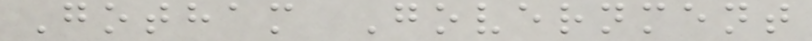Gotham Government
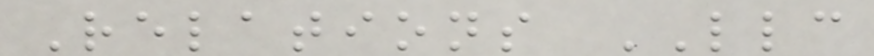Relations LLC
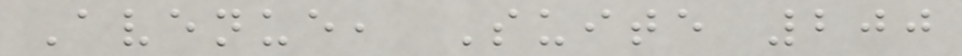Avenue, Suite 200
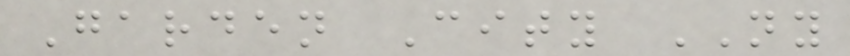Garden City NY
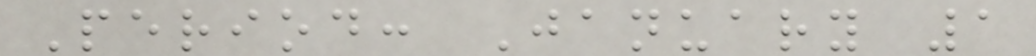Period: January 1
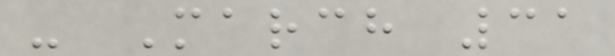- March 31
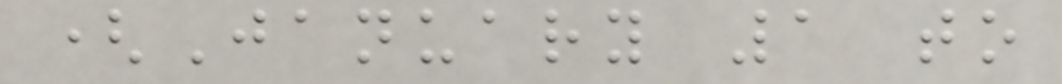(January 1 to
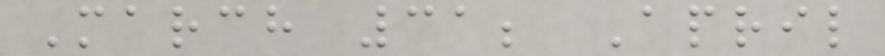March 31; April
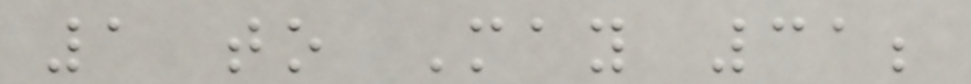1 to May 31;
